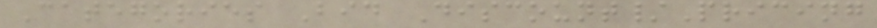Categories Bid Discount/Pricing
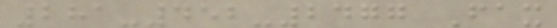281-452-2477 Fax
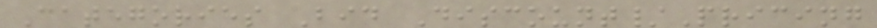Categories Bid Discount/Pricing
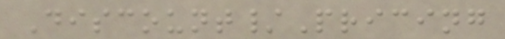Discount/Pricing
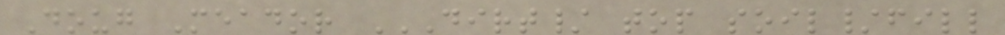Doug Meador DIRT/ TOP SOIL/FILL
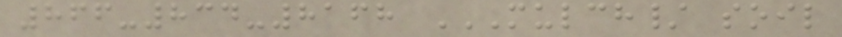866-834-8168 MULCH/ SOIL
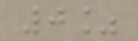0%
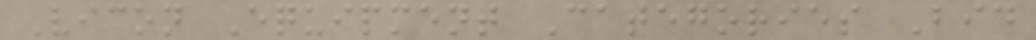Vicon Equipment Categories Bid
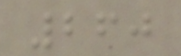260
